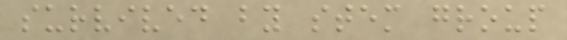survived by stem group
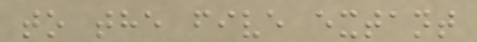to the five extant
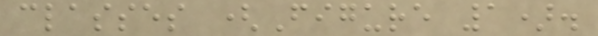classes (Figure 1).
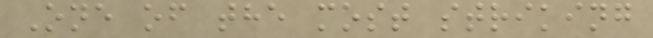One of the most striking
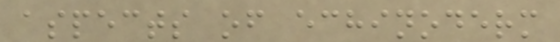aspects of echinoderm
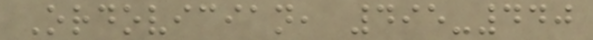Ordovician, 495-440
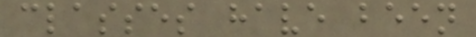classes have been
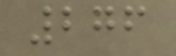276
